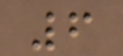6
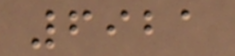6921
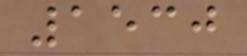1530
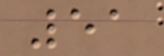51
